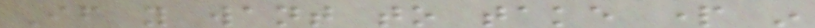If you want to take part in
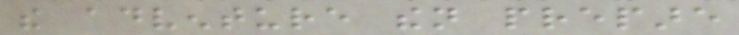the adventure then prepare
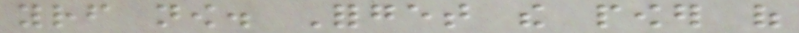yourself now. Forget the power of
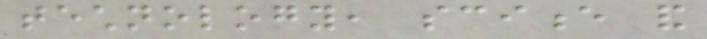technology, science and
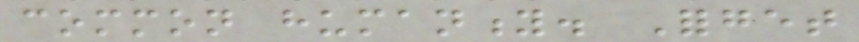common humanity. Forget
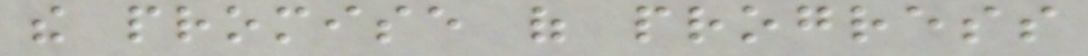the promise of progress
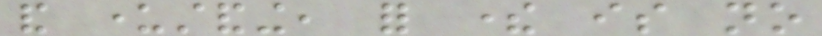and understanding, for there is no
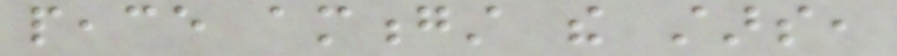peace amongst the stars,
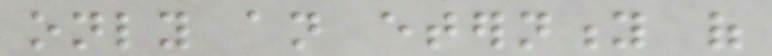only an eternity of
